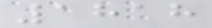1818
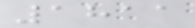1811
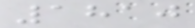1810
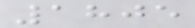1805
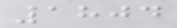1804
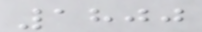1800
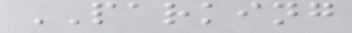PARKING
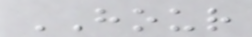HOUR
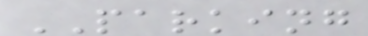PARKING
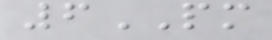6PM
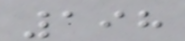198
